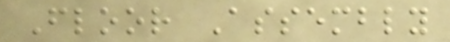Floor Assembly
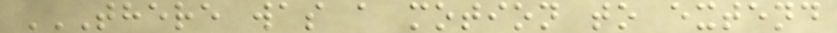THERE WAS A MOTION TO EXTEND
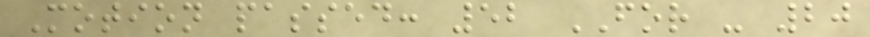Motion passed: 52 FOR - 20
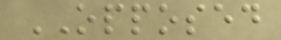OPPOSED
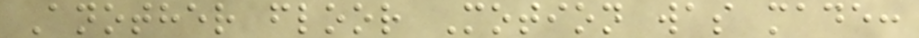Another floor Motion was made:
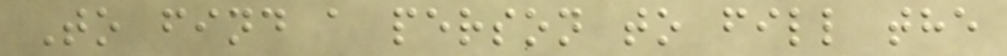To find a person to fill the
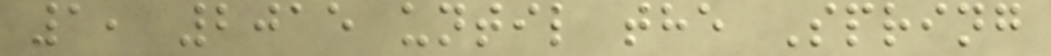1, 2015 until the Spring
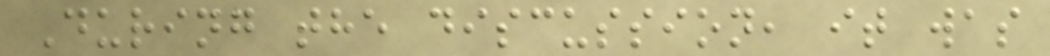During the discussion, it was
